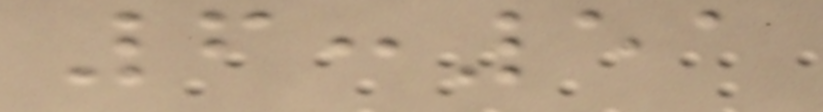6:51
